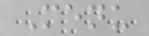Menu
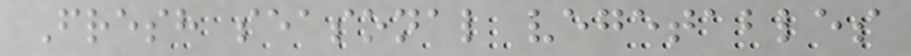Fresh seasonal vegetables
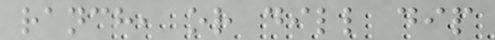ranch, or dill dip
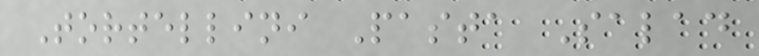Tortellini Pasta Salad
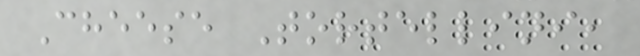Cheese Tortellini,
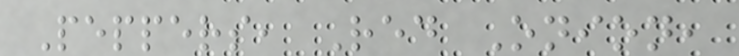Peppers, Red Onion,
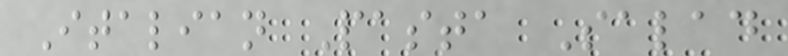Italian Pasta Salad
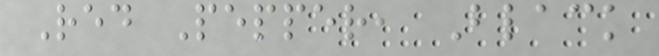Red Pepper, Black
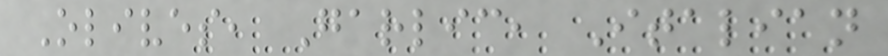Olives, Garlic, Italian
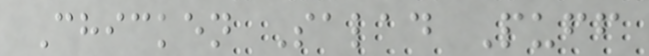Chicken Salad Puff
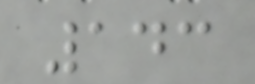143
